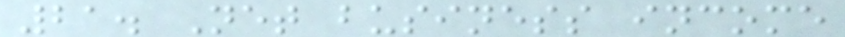21. Net business income
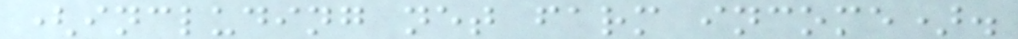(including net farm income).
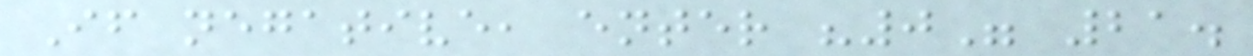If negative, enter "0" 21.
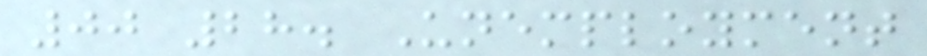00 28. Unemployment
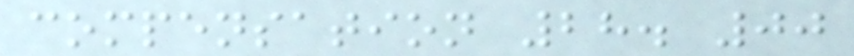compensation 28. 00
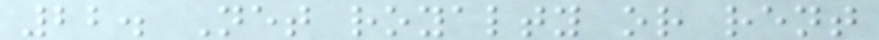22. Net royalty or rent
